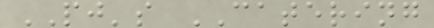PJ's CATERING
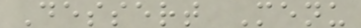Dessert Menu
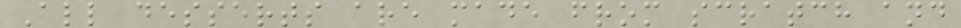All desserts are made from scratch and
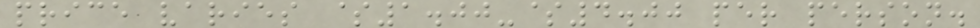price varies $1.00-$4.00 per person.
